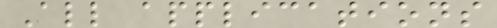All applications
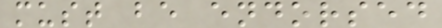must be endorsed
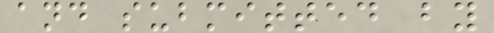and submitted by
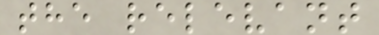the relevant
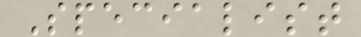Specialist
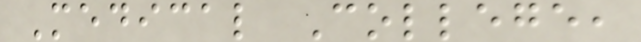Medical College,
